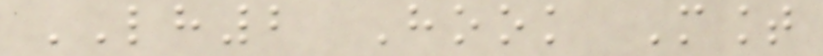LH2 Hook Mount
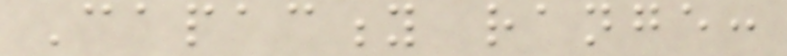Capacity range:
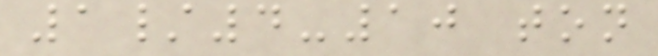1/4-10 ton
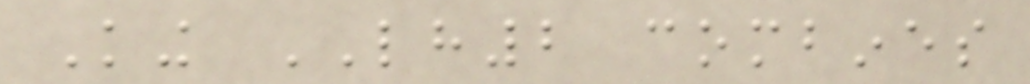King LH2 combines
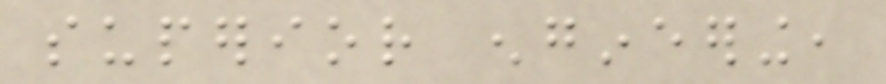superior engineering,
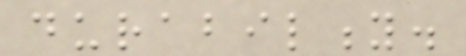durability.
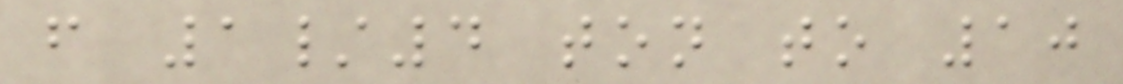from 1/4 ton to 10
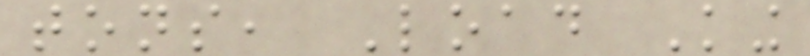tons, Load King
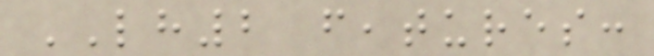LH2 features:
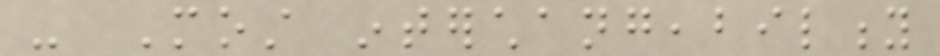- Most interchangeability
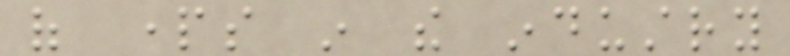of parts in the industry
